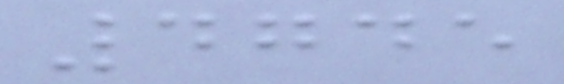4745
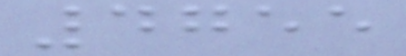4755
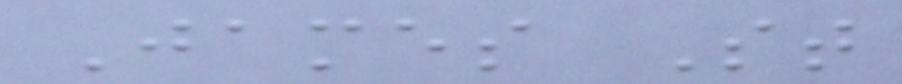James St
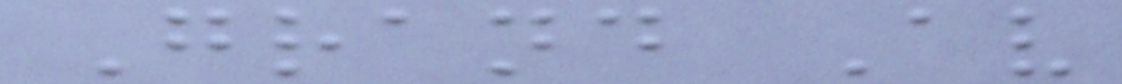Grand Av
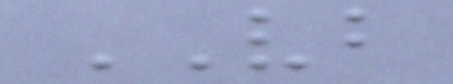VB
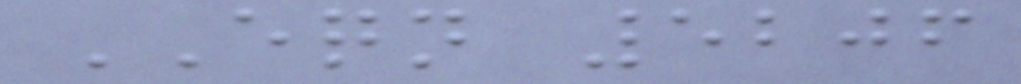EQN 5206
